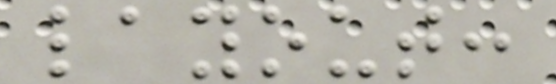layout:
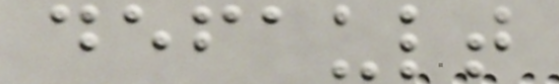default
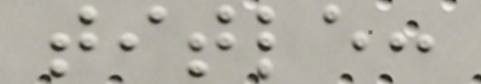title:
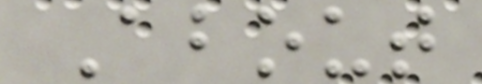About
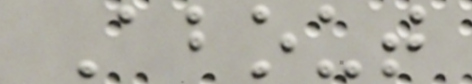About
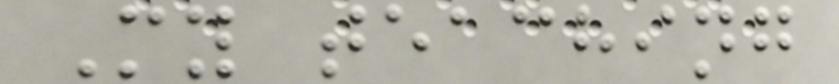My teaching
